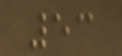53
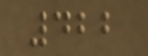422
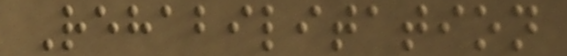Rehabilitation
